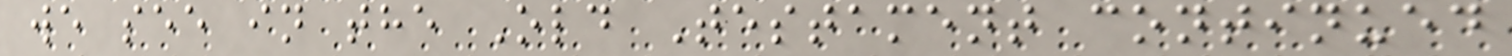we see in the Old Testament continued
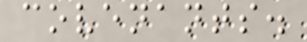covenants.
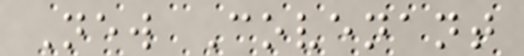New Covenant
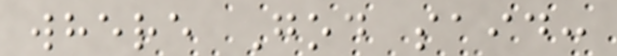where God said:
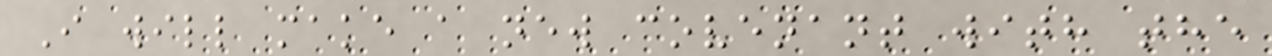I will make a new covenant with the
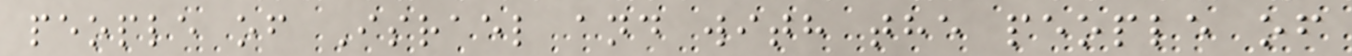people of Israel and with the people of
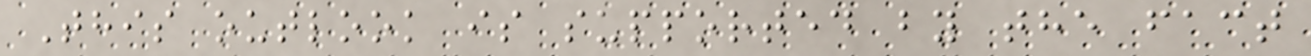This outlook is supported by the fact
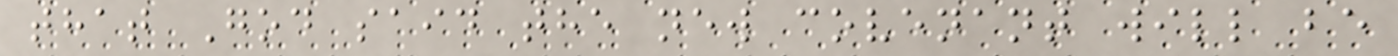that God said the new covenant will be
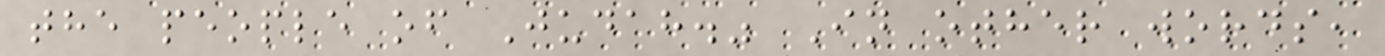the people of Judah." In other words,
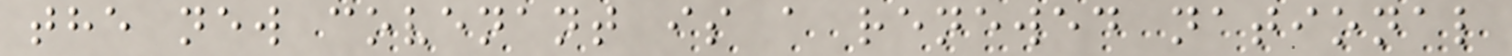the new covenant is a renewed national
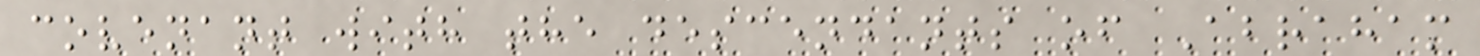covenant with the descendants of Abraham
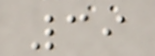39
